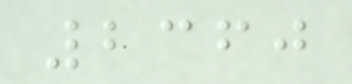2360
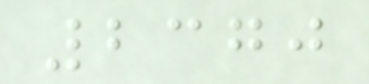2370
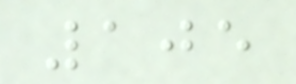105
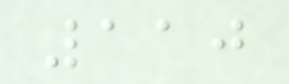110
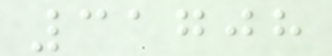31708
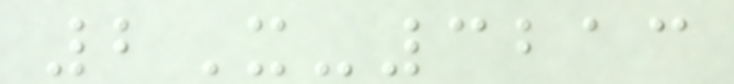2X-3213
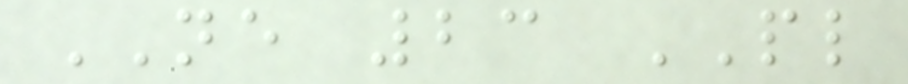NE 23 PL
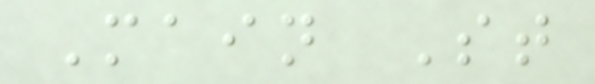Main St
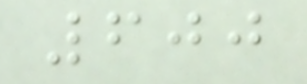600
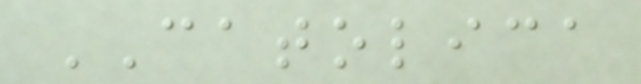CATOLICA
